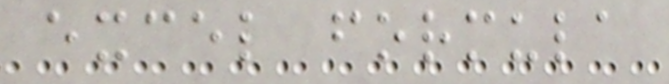excel formula
